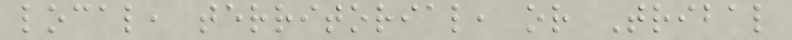local, territorial, or Tribal
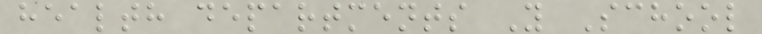health departments Y School
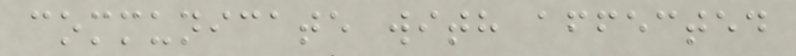communicate with affected
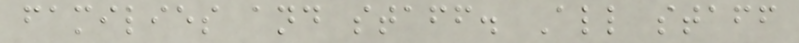families and staff. All staff
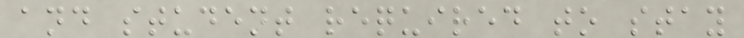and student required to stay
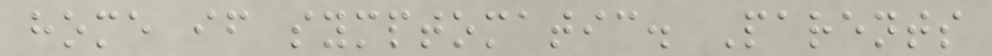home if symptomatic. Parents
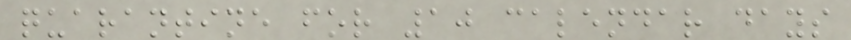quarantine for 10 calendar days
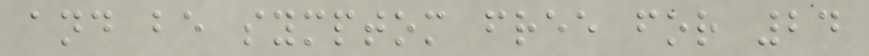and be symptom free for 24
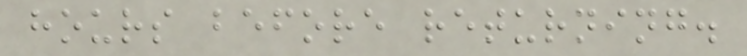hours before returning.
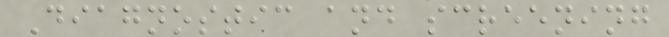Diagnostic and screening
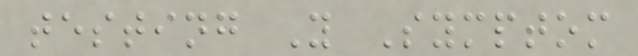testing Y Symptom
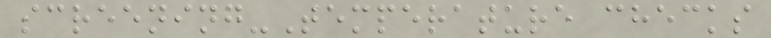screening-Temperature checks
